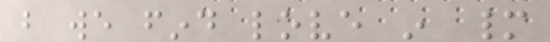but we find love in many
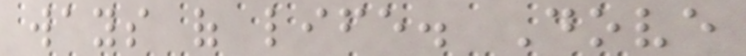ways of life. Dove
